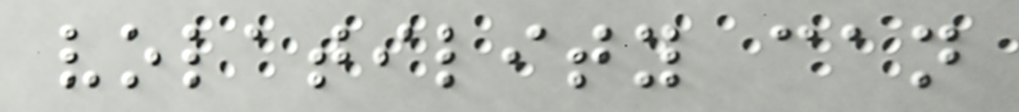volatility can
